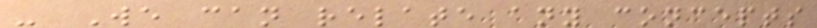- We can relate any concepts
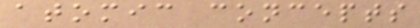atomic concepts
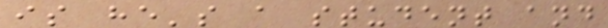is he's a student and
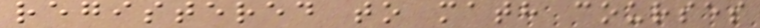registered to math courses
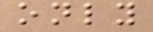only
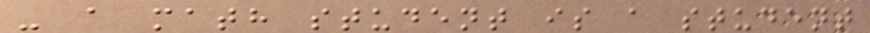- a math student is a student
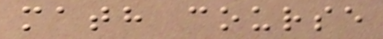math course
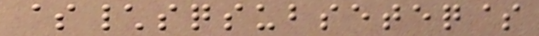$\sqsubseteq$
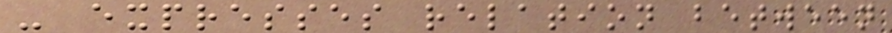- expresses relation between
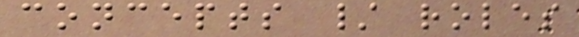concepts / roles
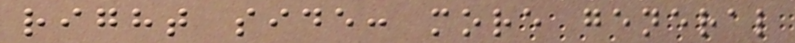right side: more general
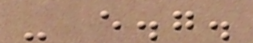- e.g.
